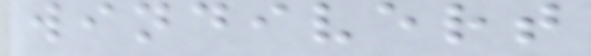windivert
